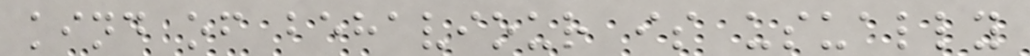kind of behaviour is usually
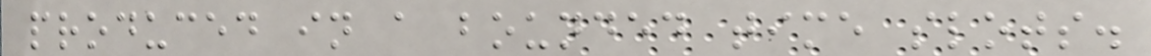produced in a bounded time slots.
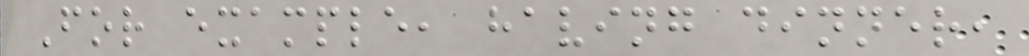For example, having dinner,
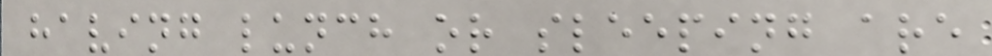having lunch or sleeping are
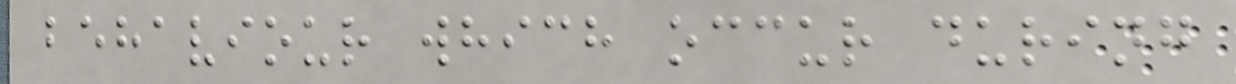behaviour which occur during
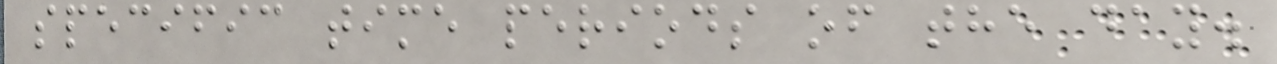specific time periods of the day.
